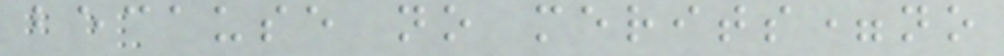because no merits=no
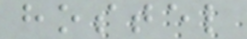hostel
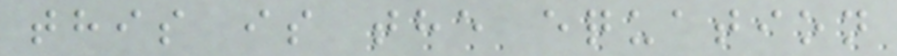this is the equation
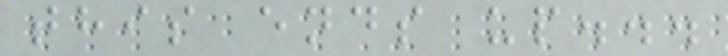this ends up...
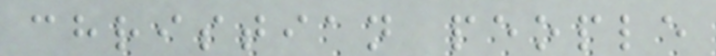christian people
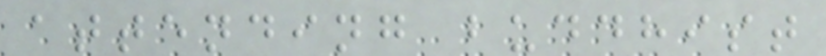attending buddhist
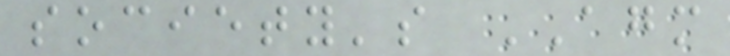society's AGM
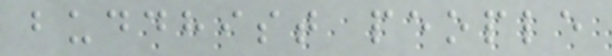buddhist people
